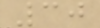30
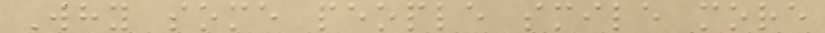Why some people smile more
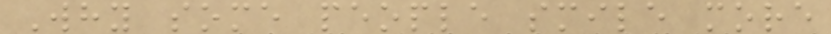Why some people smile more
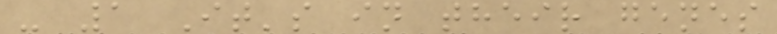- 1 It's in their genes
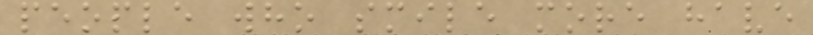people who smile more have
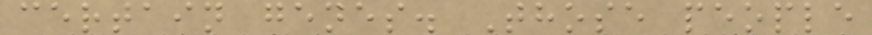certain genes. Those people
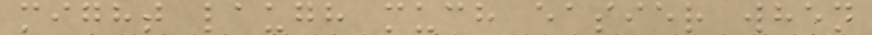might laugh much easier when
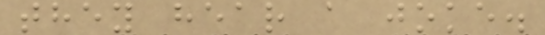they hear a joke.
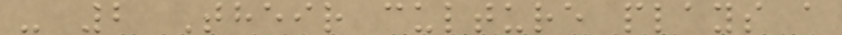- 2 Their culture plays a
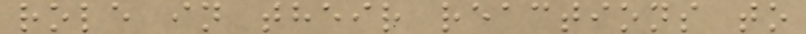role in their reactions to
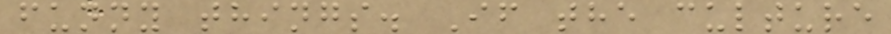funny things. If the culture
